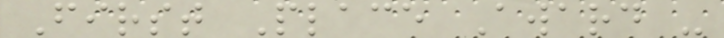First Place Award -
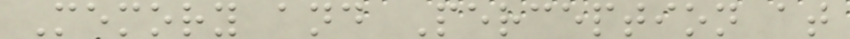Memory and Perception at
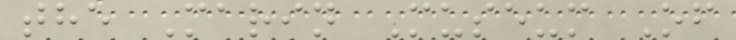the Marin Museum Of
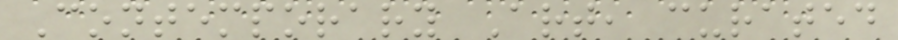Contemporary Art, curated
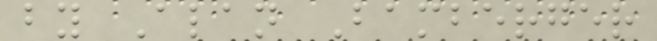by Alan Bamberger
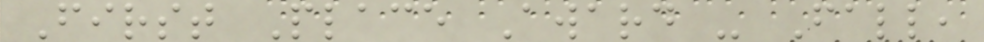First Place Award - Fall,
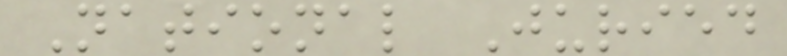National Juried
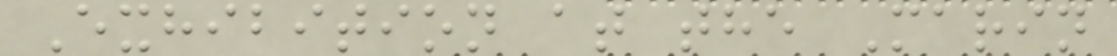Exhibition at the Marin
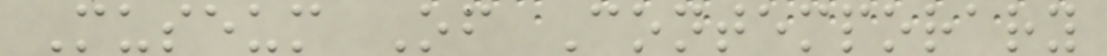Museum Of Contemporary
